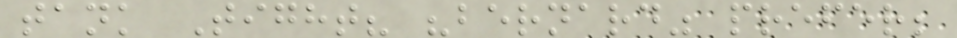tank Tight? "bernard" prefer;
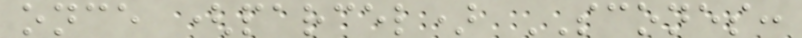once (parcel) SCONES:
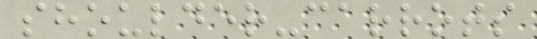shoulder-carrots
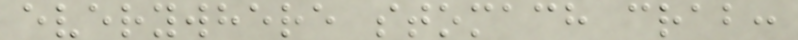everywhere stomach crab:
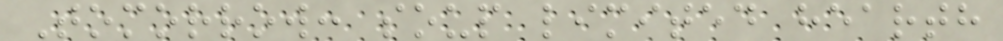Tomorrow: soup limited hearth
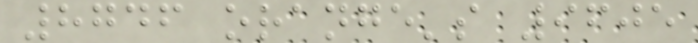8746 orange's 9605
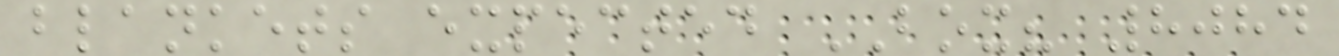blankets expected BOX? 8084
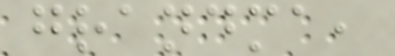grandma,
